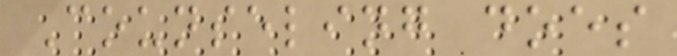Counseling does
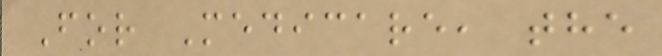For Medicare, the
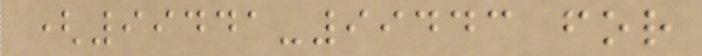(99441-99443 for
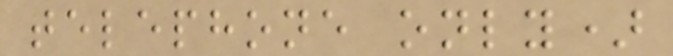telephone only)
